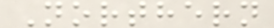Northern
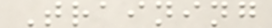Training
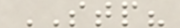STP?
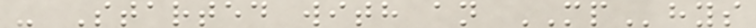- Started with an MPhys
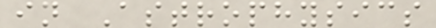in Astrophysics
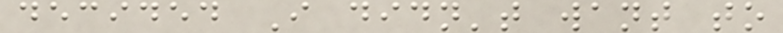decided I didn't want to
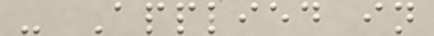- Applied in
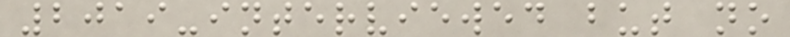2019-interviewed but no
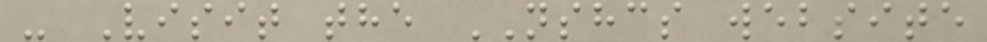- Visit the NSHCS website
